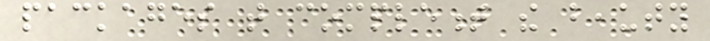packages that complement the beauty
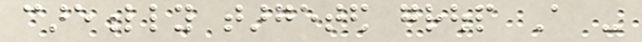carefully targeted group A -
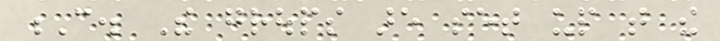C. The groups are set up that the
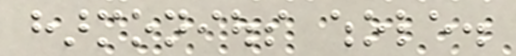harmonious whole.
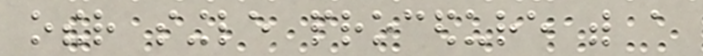other single procedure with a
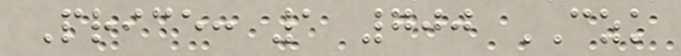Price: 1 700 CZK
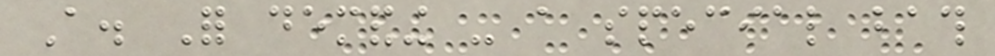A. For demanding - a special bath
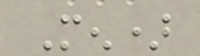Men)
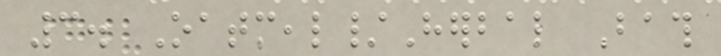3. Oatmeal/Herbal Bath
